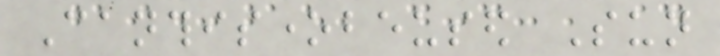Canthisonebeused Sun
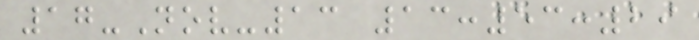17-Nov-13 13:53:29
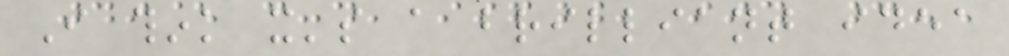I think it's a brilliant idea
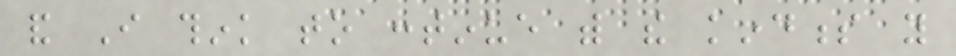and I think to continue with the kindness you
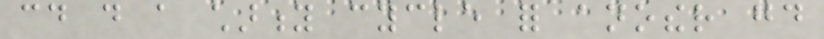could do a charity cycle for another good
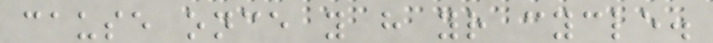cause once you have your cycle.
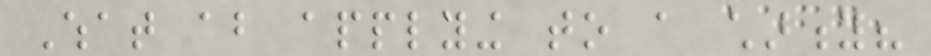What about applying to a charity?
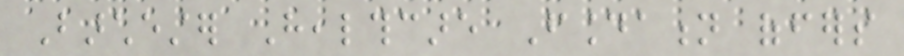Barchester Healthcare Foundation offers
